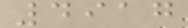4917
